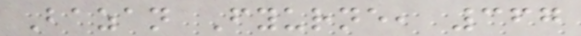Bazan Fyurne, 367
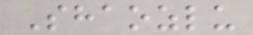Shaozlu
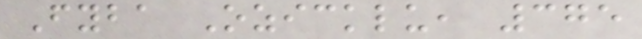Fyba Ozicklu, 375
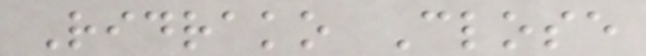Ridrako Close
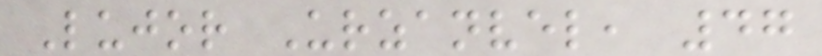Lujor Urzanvel, 47
